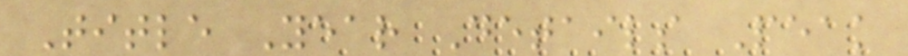Title Year Details Peak
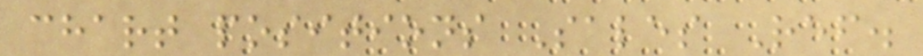chart positions Sales Ref.
